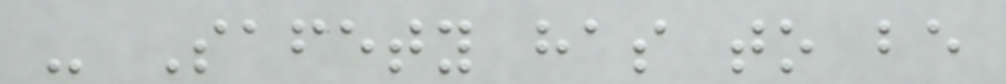- Safety has to be
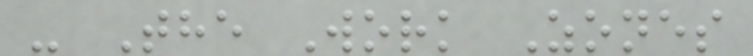- The Work Zones
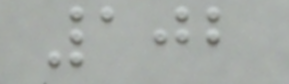102
